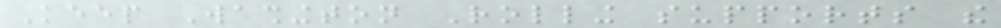Keep Washington Rolling supports the
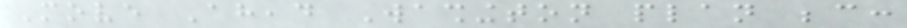Move Ahead Washington plan because:
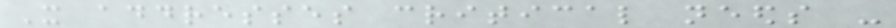It addresses critical needs -
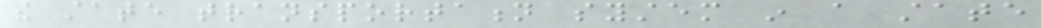the state transportation system in a state
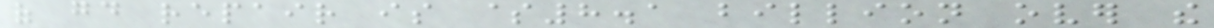of good repair is $8.1 billion over the
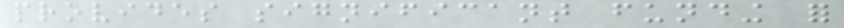provides significant funding for
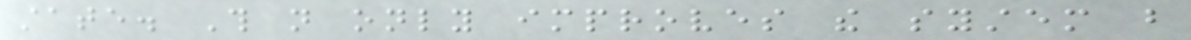state. This not only improves the system but
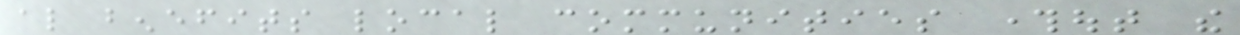also benefits local communities throughout the
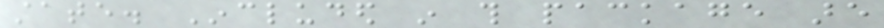state. Included in this package are
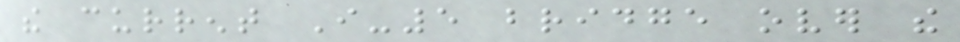the current I-5 bridge over the
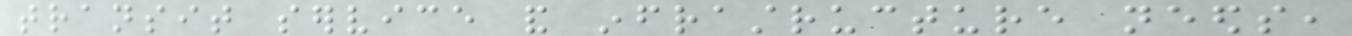transit service and infrastructure needs,
